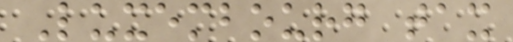Luxembourg tax
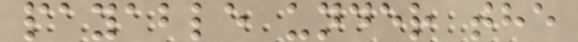payable under the
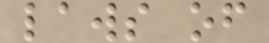laws of
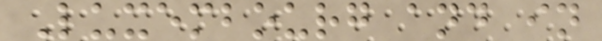Luxembourg and in
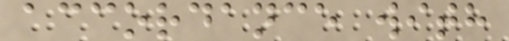accordance with
